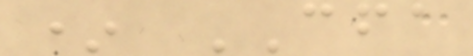* CFA
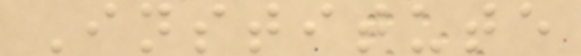Institute
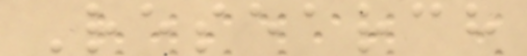Research
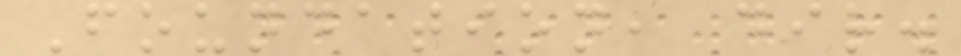Foundation, dir.
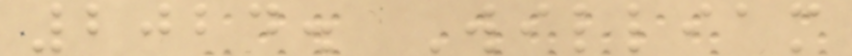2024. William
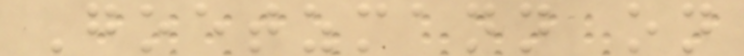Goetzmann on
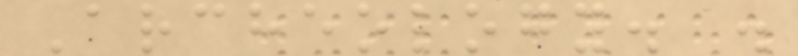Archeology. .
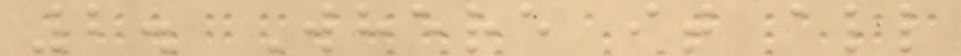2. Where it all
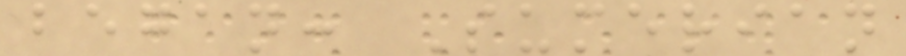began: Sumerian
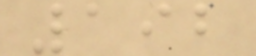192
